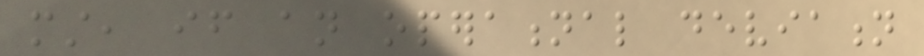must, if an operational deviation
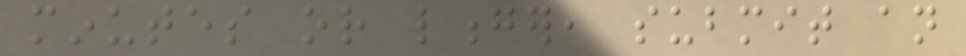minutes or longer, submit an
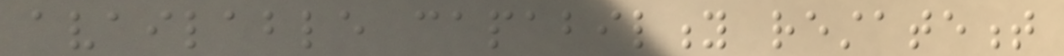available capability restatement
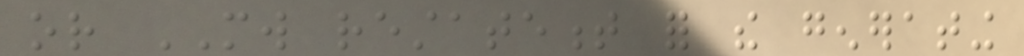or MW restatement for the generating
